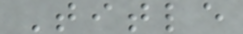Title
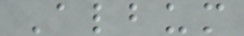Album
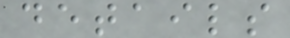details
